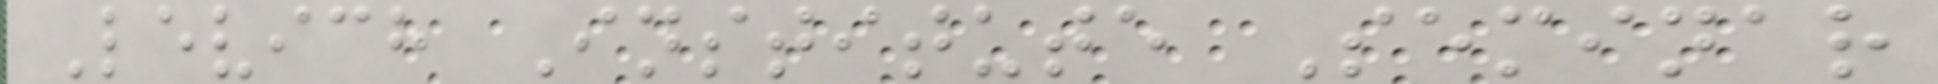Levich Institute Seminar
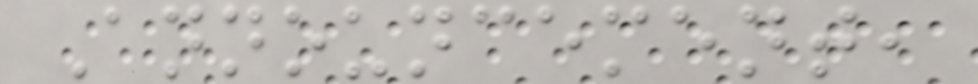Announcement,
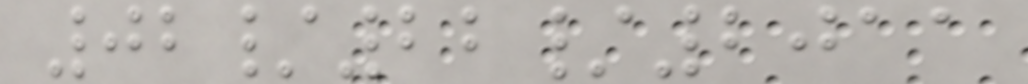02/22/2011
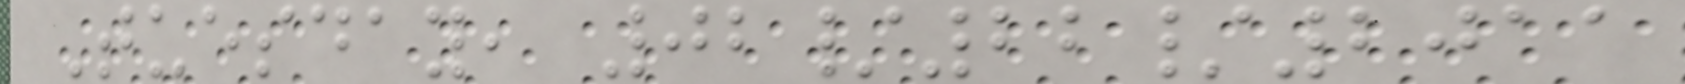Tuesday, 02/22/2011
